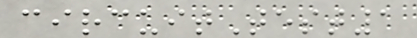circuitTest1
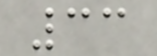33
